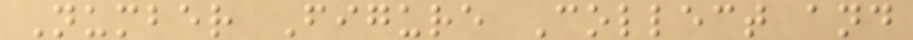Number Figure Collect and
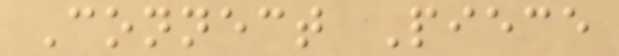Connect Piece
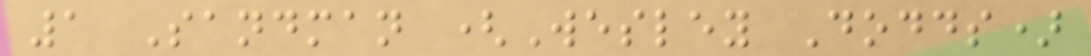1 Sandman (Wesley Dodds)
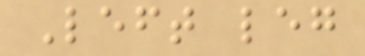Left leg
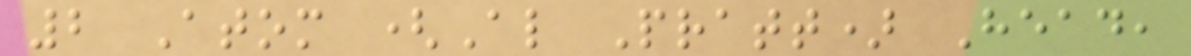2 Atom (Al Pratt) Head,
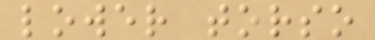lower torso
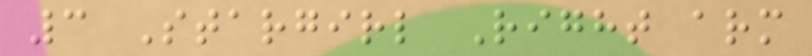3 Stargirl Right arm
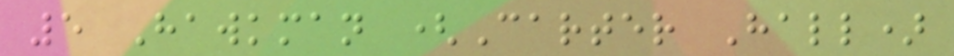5 Hawkman (Carter Hall)
